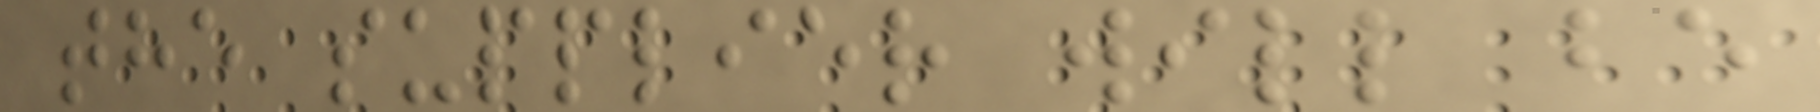the supplier will be
